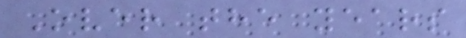Over the years
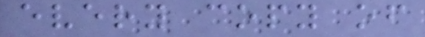every copy of
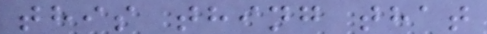this thing that
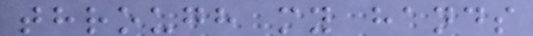through my hands
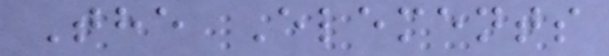The Elements
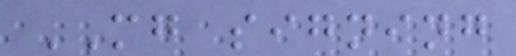MG signing
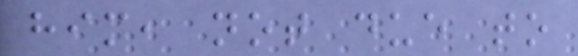him, not due to
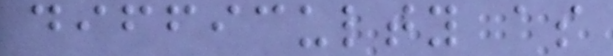difficulty as
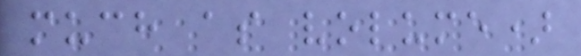much as volume)
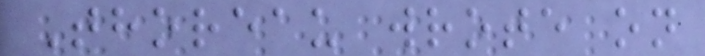Thoreau wrote on
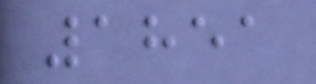1851
